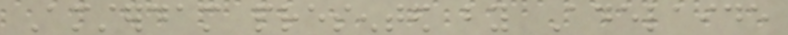Amsterdam presented by Adelaide
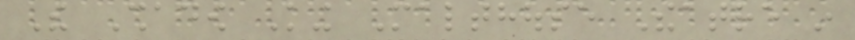The Shadow King Malthouse Theatre in
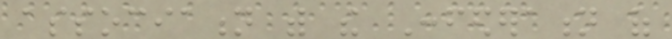association with the Confederation of
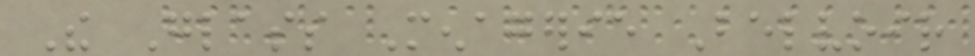The Glass Menagerie Belvoir
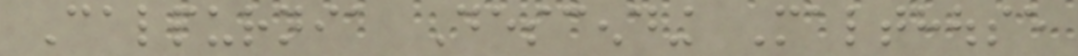Calpurnia Descending Malthouse
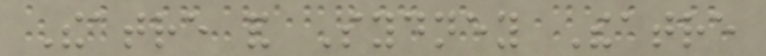Theatre and Sydney Theatre
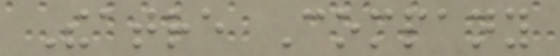Theatre Company
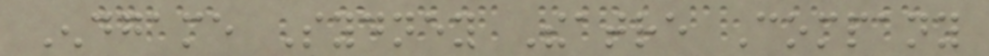Endgame Sydney Theatre Company
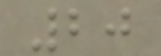20
